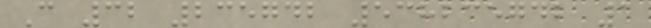C 32 235742 538235742 1
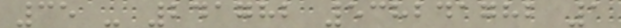35 - 241782 538241782 1
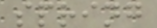spring
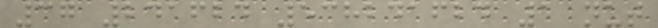37 241624 538241624 1 nut
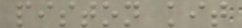piston kit
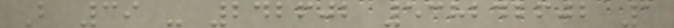B 39 - 242602 538242602 1
